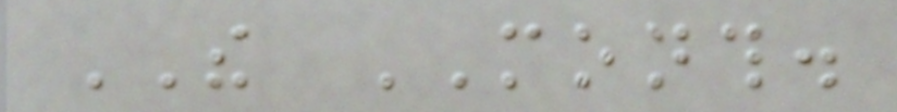THE MONTH.
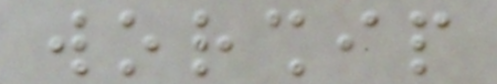worship
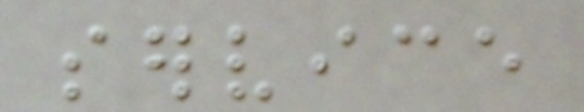service
